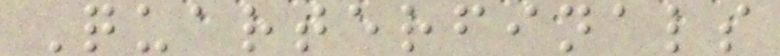Quarterfinals
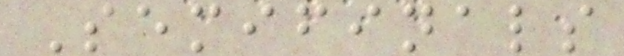Semifinals
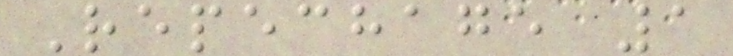Repechage 1
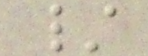/
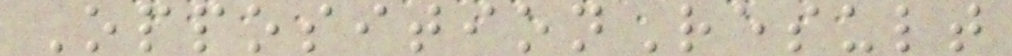OppositionResult
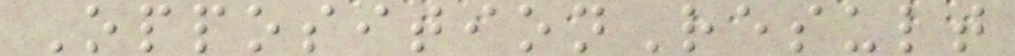OppositionResult
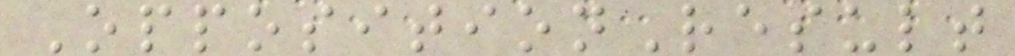OppositionResult
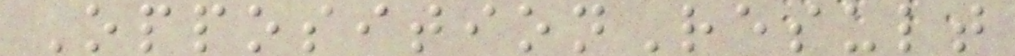OppositionResult
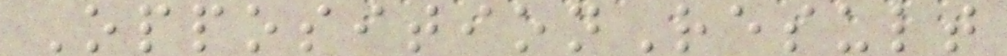OppositionResult
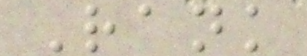Rank
